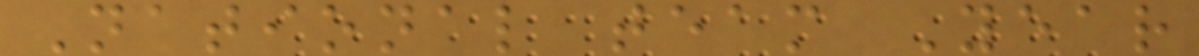National team Year
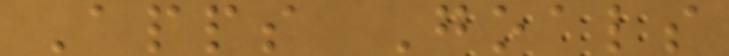Apps Goals
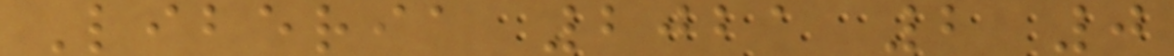Liberia 2021 2 0
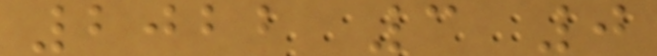2022 3 0
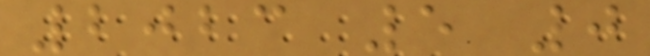2023 5 0
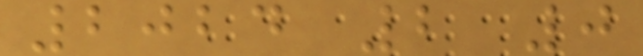2024 2 0
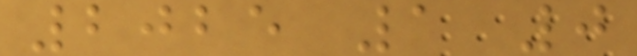2025 1 0
